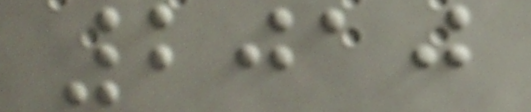2010
